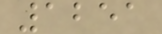1251
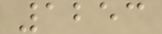1253
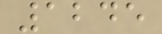1245
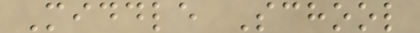Middle School
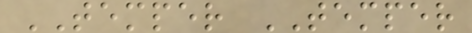TEMPER TEMPER
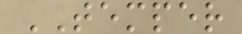TEMPER
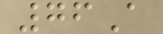76A
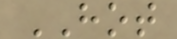HOT
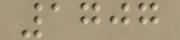1707
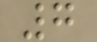7
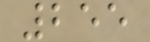255
